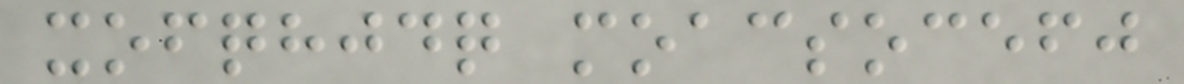xofqhjdq moacsocefj
